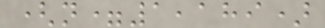(n=1,189)
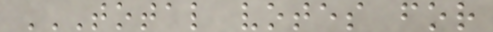TOTAL VOTES FOR
